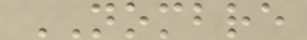NOMBRE
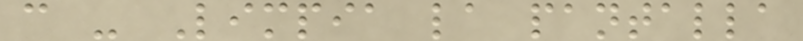c - Limpia la pantalla
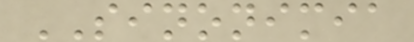SINONIMIA
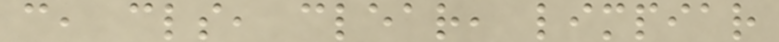c, cls, clear, limpiar
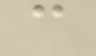c
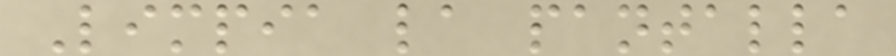Limpia la pantalla
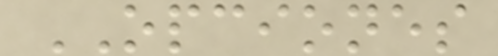OPCIONES
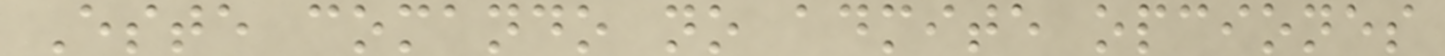Este comando no admite opciones
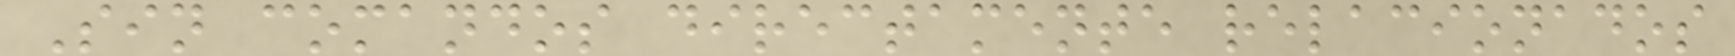Sin comandos directamente relacionados
